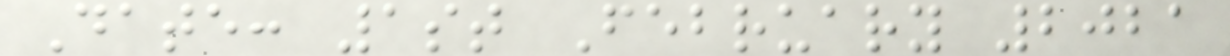Date: 1st February 2021
